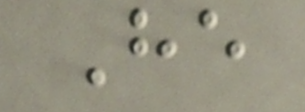He
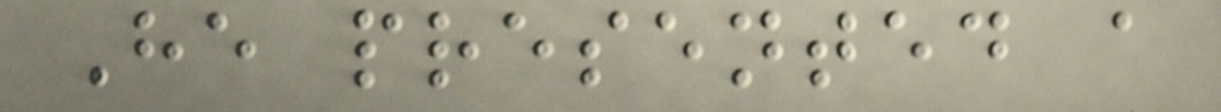He presented a
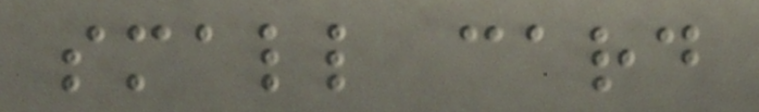small card
